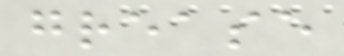grease
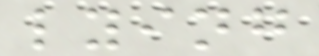lying
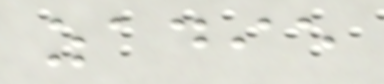zadie
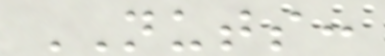NUTS:
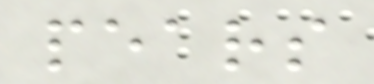pears
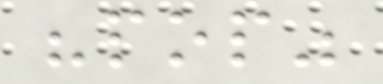"pop"
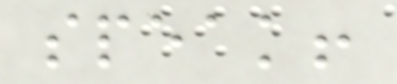speak!
